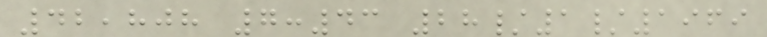42,808 7:43 28/1/1969
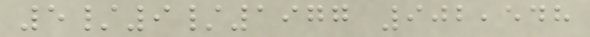5/9/1977 902,548
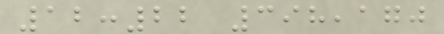12:22 398,170
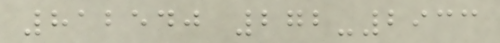812540 272-2933
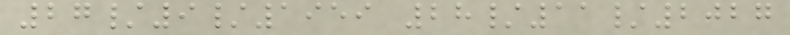27/9/1959 28/11/2027
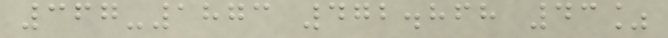367-1873 472.868 43%
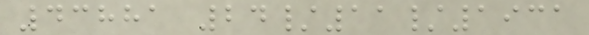43881 24/11/1931
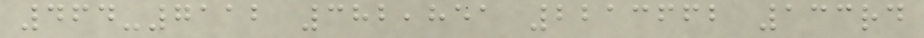464-7112 382,851 2213662 133rd
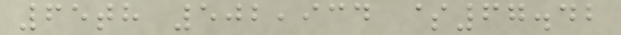65th 502,934 $67.42
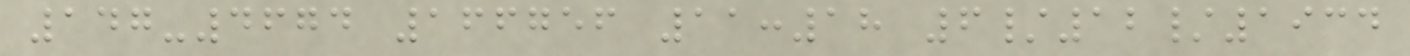147-4674 166756 11:18 6/12/1934
